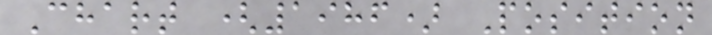Chart (1986) Position
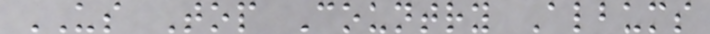US Top Country Albums
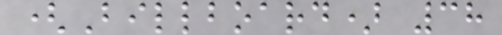(Billboard) 38
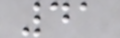41
